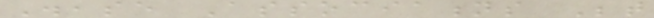Disease Associations Between
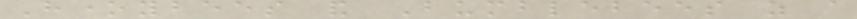Honeybees and Bumblebees as a
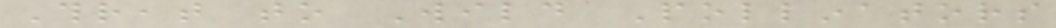Threat to Wild Pollinators
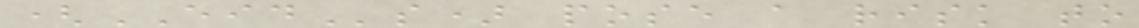(EIDs) pose a risk to
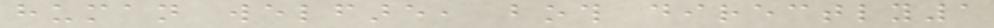human welfare, both directly1
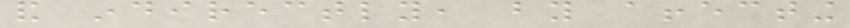and indirectly, by affecting
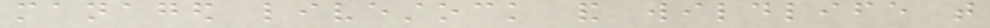managed livestock and wildlife that
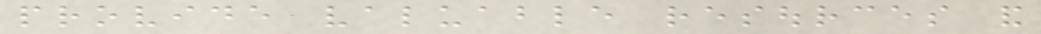provide valuable resources and
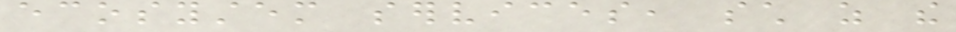ecosystem services, such as the
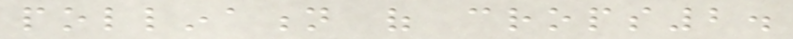pollination of crops2.
